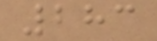283
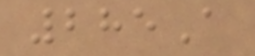285A
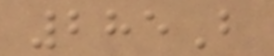285B
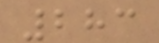283
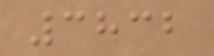3832
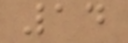14
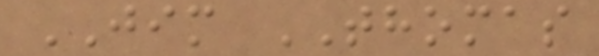JIM THOMAS
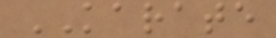KARATE
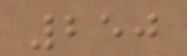250
